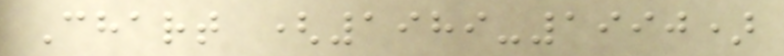Chart (1989-1990)
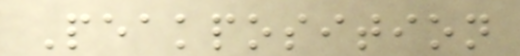Peakposition
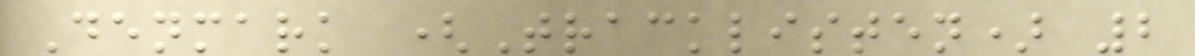Denmark (Tracklisten) 2
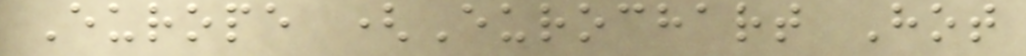Europe (Eurochart Hot
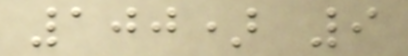100) 9
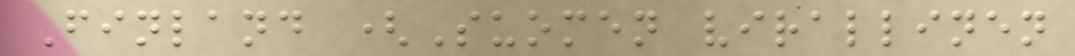Finland (Suomen virallinen
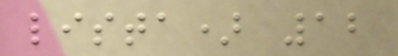lista) 12
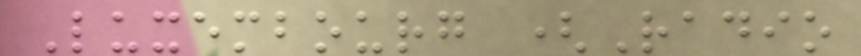Luxembourg (Radio
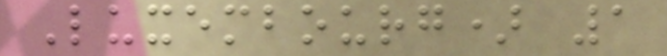Luxembourg) 1
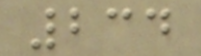234
